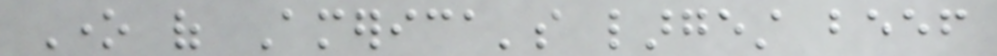One of America's largest beef
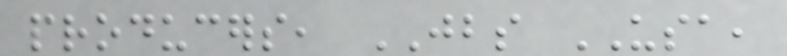producers, JBS USA,
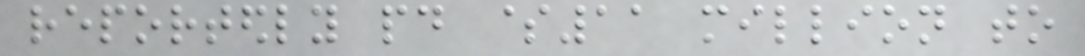reportedly paid $11 million to
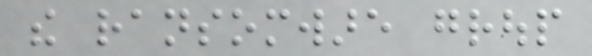the ransomware group
